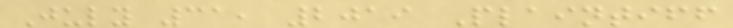July 31, 2019 Plaintiff
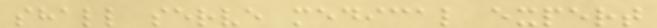shall serve medical expert
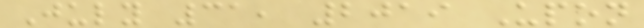July 31, 2019 Upon
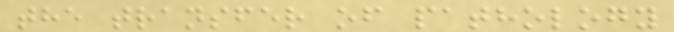the transfer of pathology
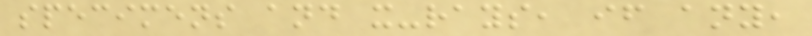specimens and x-rays, if any,
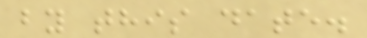by this date.
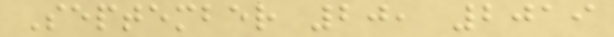September 20, 2019
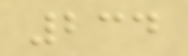234
